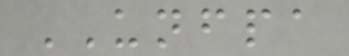UNFPA
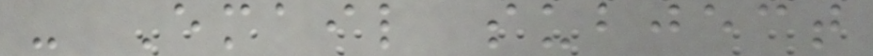- Email subject
